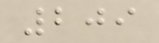209
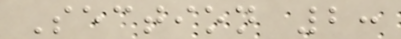Section 2:
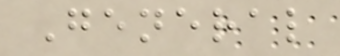General
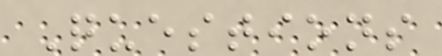Questions
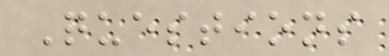Questions
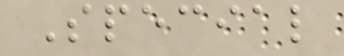Special
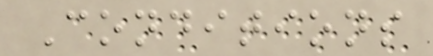Conditions
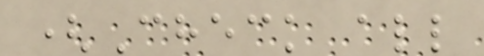(Check all
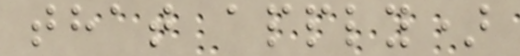that apply)
